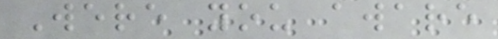Were you aware
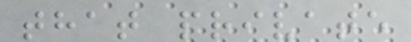that private
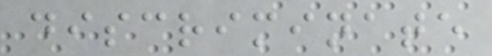discriminate
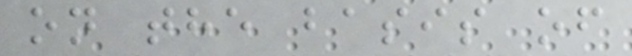on the basis of
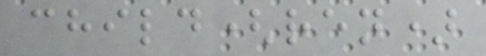child(ren)
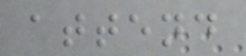attend
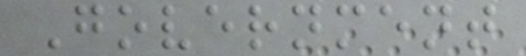Government
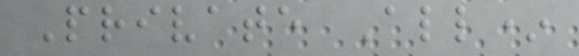Private All*
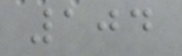104
